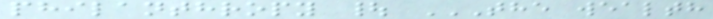philanthropy | THE WEALTH
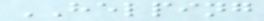HELPING
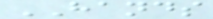HANDS
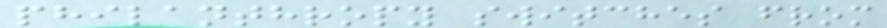philanthropy switches from
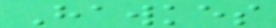Hawkes
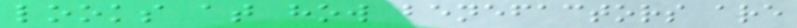looks at how benefactors are
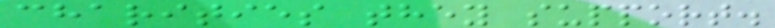charities they support.
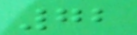72
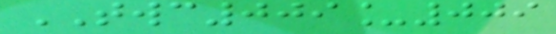TWC009_009
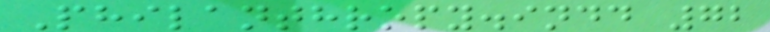Philanthropy.indd 72
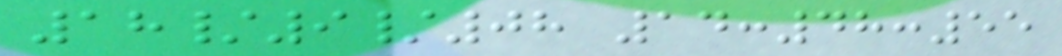18/9/08 14:48:55
